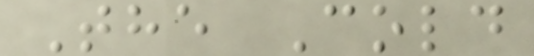The Cold
